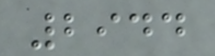2944
